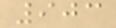903
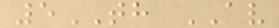5TH AV
